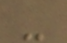-
